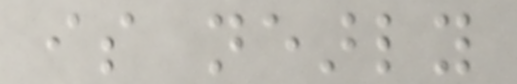is nearly
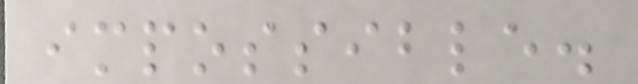impossible.
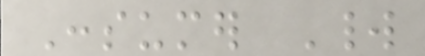Consumer World
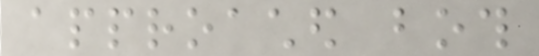approached both
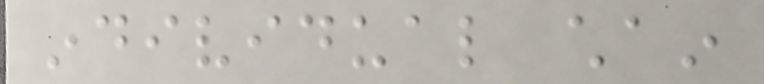individual chain
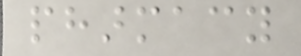pharmacy
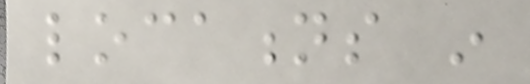locations in
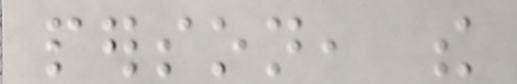person, the
